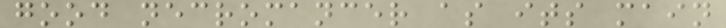good necromancer as its main
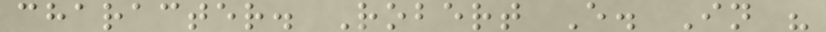character. Robert E. In "
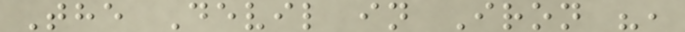The Devil in Iron ",
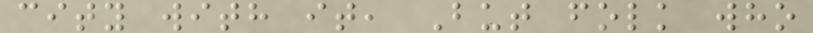city with it, But folk who
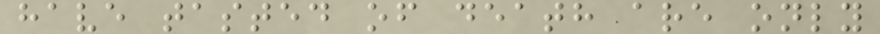have tasted of death are only
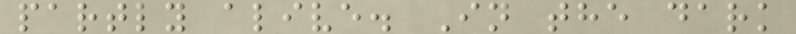partly alive. In the dark
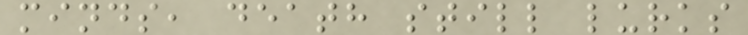minds, death still lurks
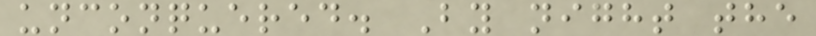unconquered. By night the
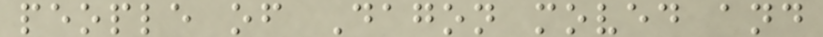people of Dagon moved and
